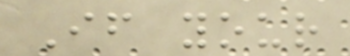If your
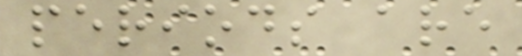periods are
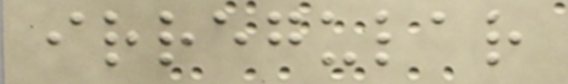irregular
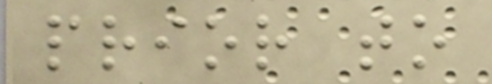prior to
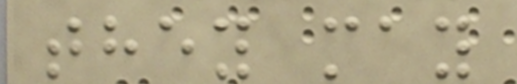they may
